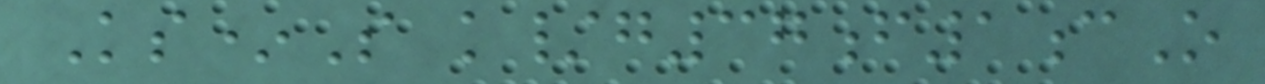Ks*S k/g37f1cO
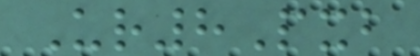Ur8Pxb
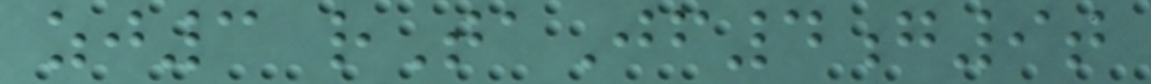zj3 rTaJf4g9t
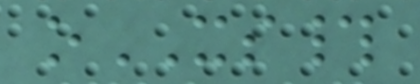oXS#
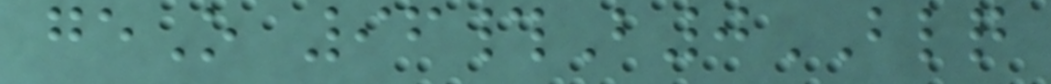geO 96#B0BLQ
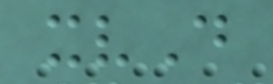xvD
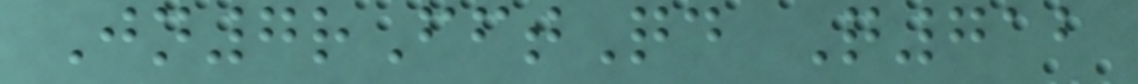Jn7rFftQd Q712
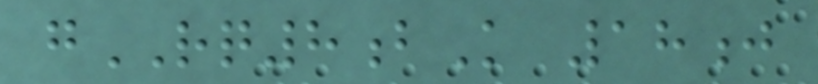gRQ8bK 18j
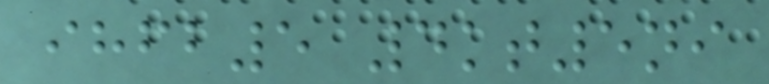ihfb5 4kt5ni
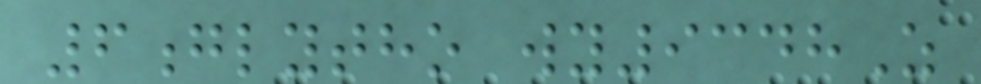6glytho wy9348Z
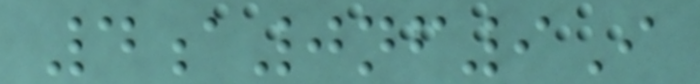4a0nf9I
